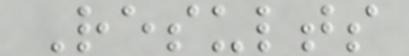Results
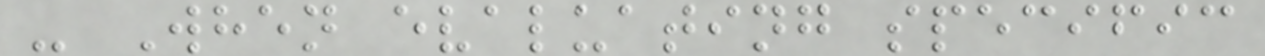- When evaluating specific
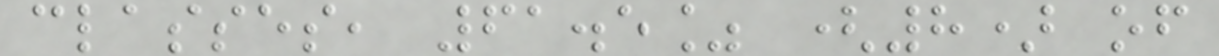classes, 61.5% (8) of
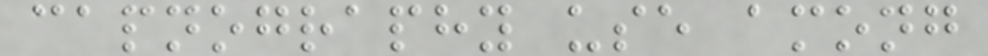capnography use among
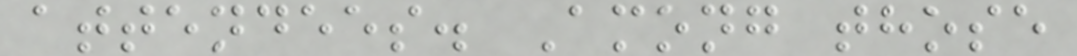attendees. Among those
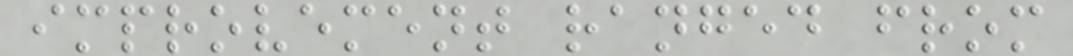improvement ranged from
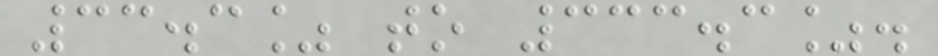33.3% to 333.3%.
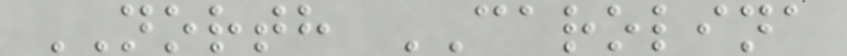NORTH CAROLINA
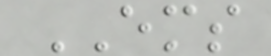EMS
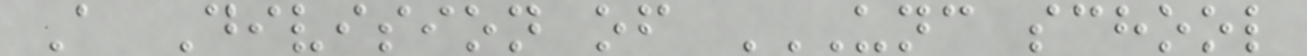A Division of UNC SCHOOL
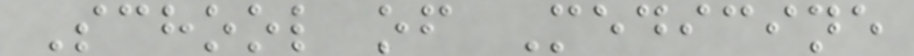School of Medicine
